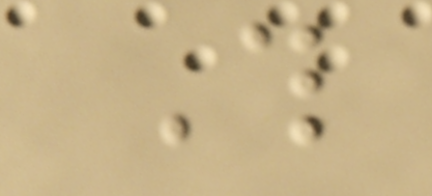This
